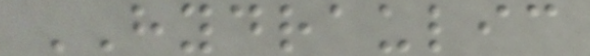HYDRAULIC
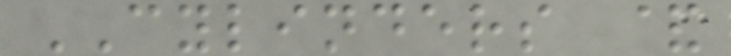CYLINDERS &
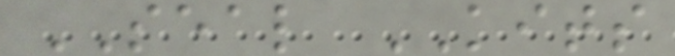SEAL KITS
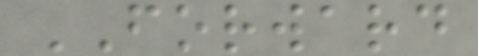FORWARD
